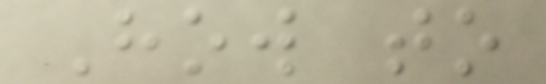How to
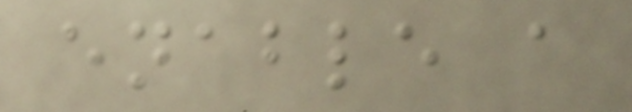enable a
